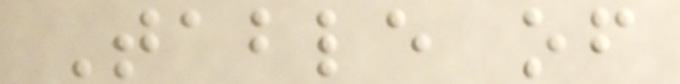Table of
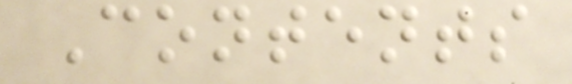Contents
